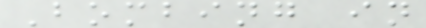Bombing in
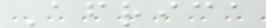Africa
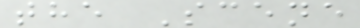the Scene
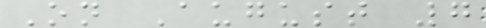On August 7
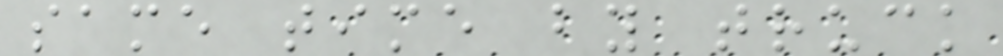same time by truck
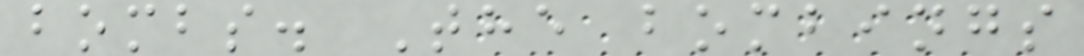bombs. The bombings
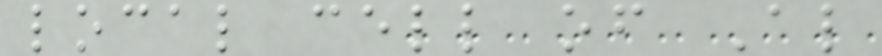local cell of Al
